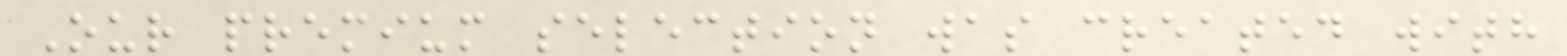Our premium selection was created with
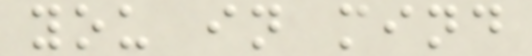you in mind
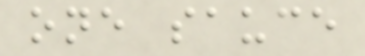one sauce
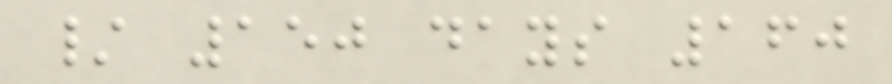/ 150 days 160
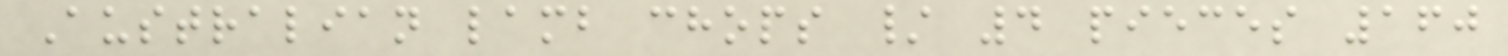Australian lamb chops / 4 pieces 160
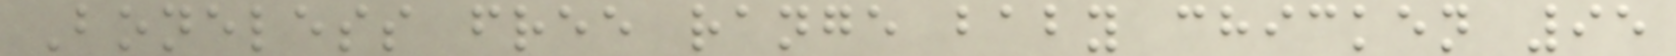Boneless free range baby chicken 95
